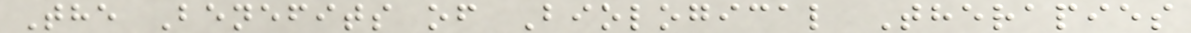The Benefits of Biological Therapies
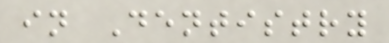in Dentistry
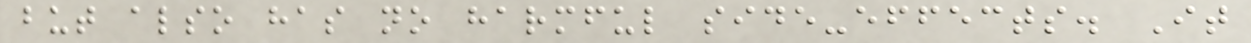but also has no harmful side-effects. It
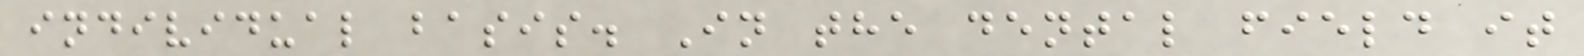individual basis. In the dental field it
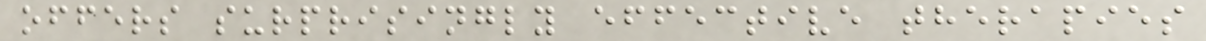offers surprisingly effective therapies
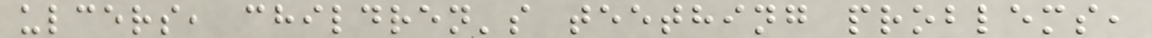ulcers, children's teething problems,
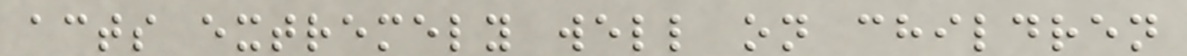acts extremely well on children
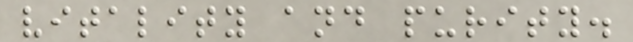vitality and purity.
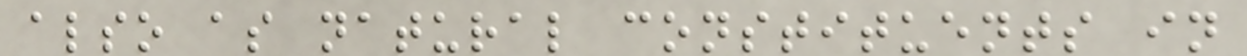also as natural constituents in
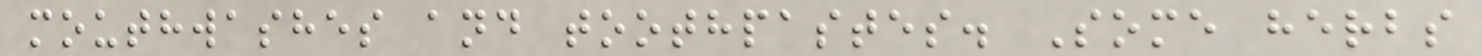mouthwashes and toothpastes. Some herbs
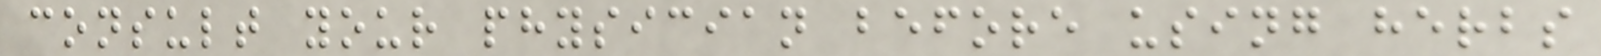consult your physician before using herbs
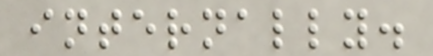internally.
